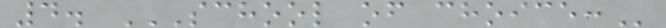4. SCHOOL OF CHOICE:
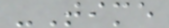-Time
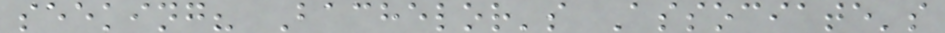seeking? Bachelor's Associate's
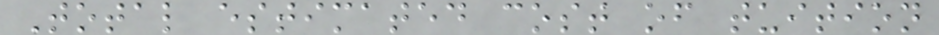Total estimated cost of tuition
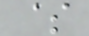$
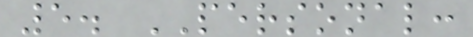5. PERSONAL:
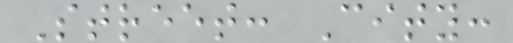Street: City:
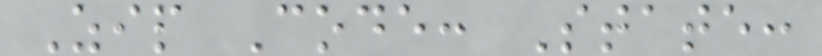Zip Code: State:
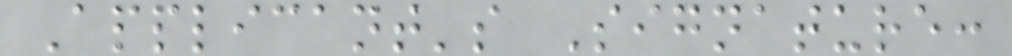Applicant's Signature:
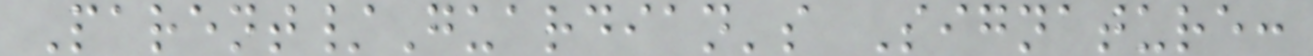Parent/Guardian's Signature:
